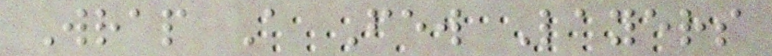Wrap A Few Layers
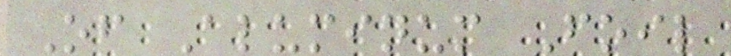Of Aluminum Foil
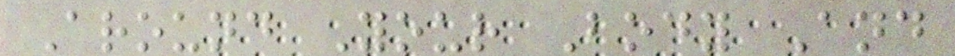Around Your Body And
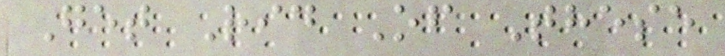Get Rid Of These
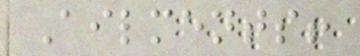Ailments!
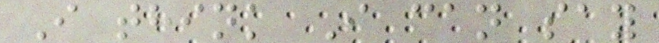I think I can say
